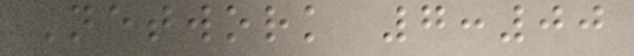Network 7:00
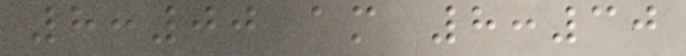8:00 am 8:30
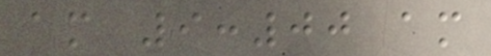am 9:00 am
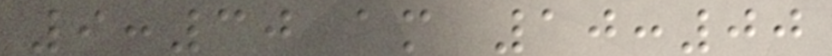9:30 am 10:00
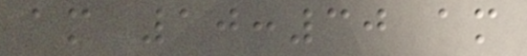am 10:30 am
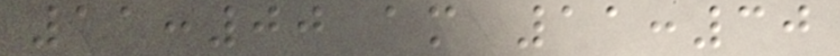11:00 am 11:30
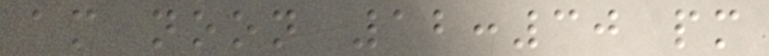am noon 12:30 pm
